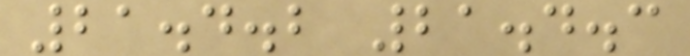21.4.2 21.4.3
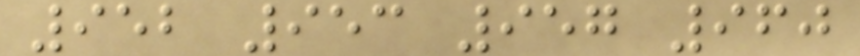952 953 957 960
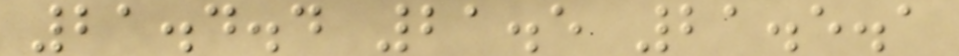21.4.4 21.5 21.5.1
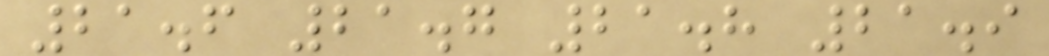21.6 21.7 21.8 21.9
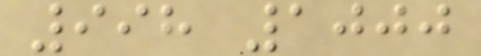998 1000
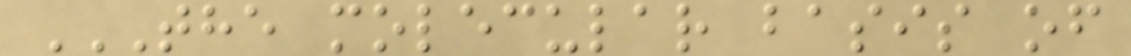THE MOLECULAR BASIS OF
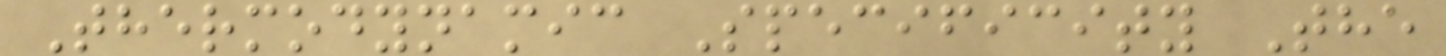Thermodynamic Specificity The
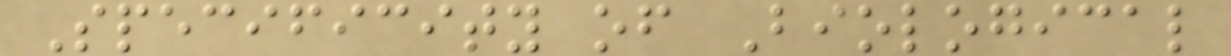Specificity of Biological
